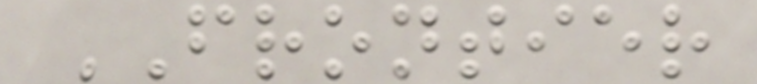FRONTIER
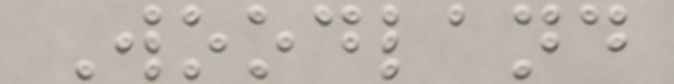Woodland
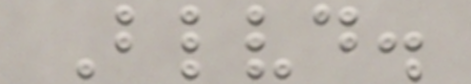Blvd.
